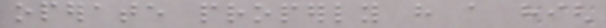operate properly have a high
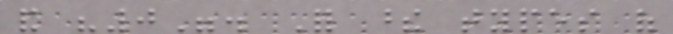and "0". For these types of
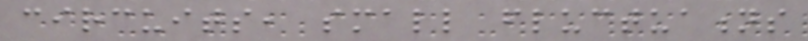circuits, small fluctuations
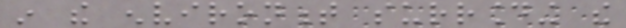in the environment surrounding the
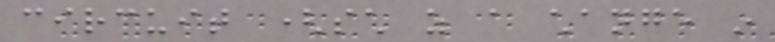circuit (such as a change in
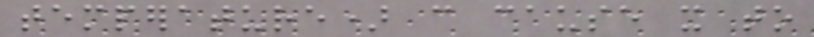temperature) can cause it to
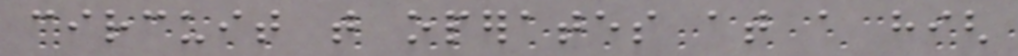circuit that operates at a high
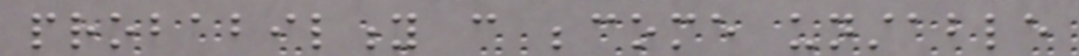probability can become unstable
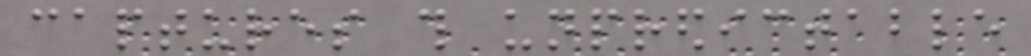captures this unpredictable
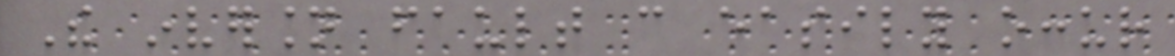The inversion fault can easily occur
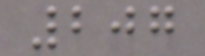207
